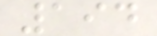194
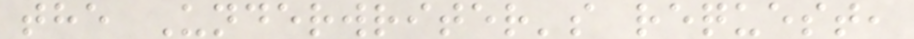the Underwriter's request,
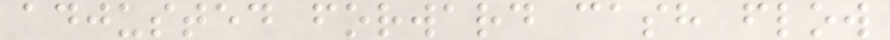adjusted forward cash flow
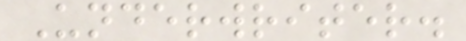Underwriter.
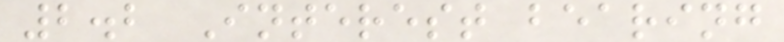2.2 Interest bearing
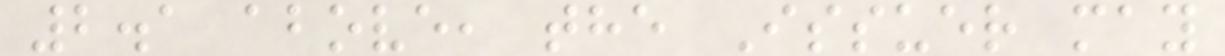2.1 above, the Issuer may
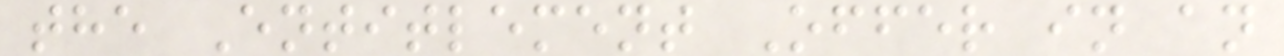the Entitlement Offer in an
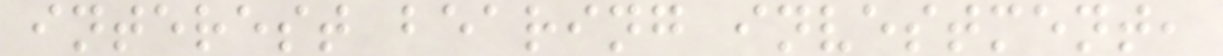interest bearing investment,
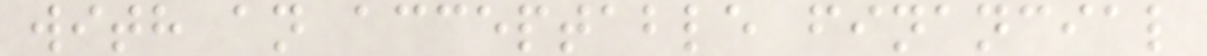with an acceptable financial
